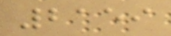2159
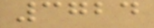3724
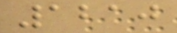1210
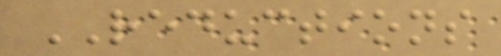REDUCTIONS
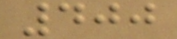400
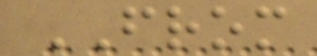FROM
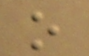o
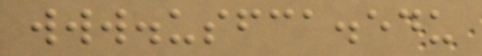www.usfca.edu
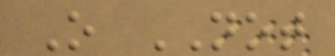O NOT
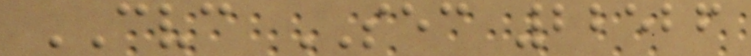CVC SEC 22526
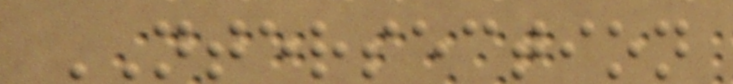NTERSECTION
